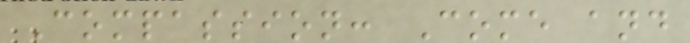Compassion: Come and
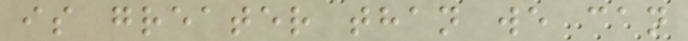is greater than we can
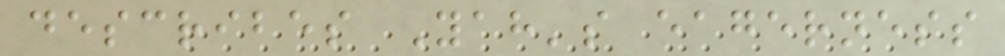describes Yah's eagerness
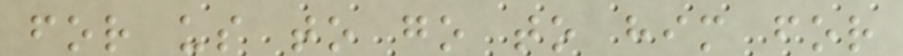for us to go to him for
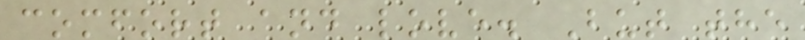comfort and love. But the
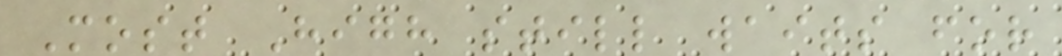Most High still waits for
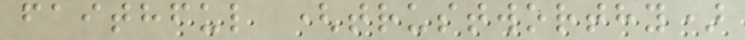faithful (trustworthy)
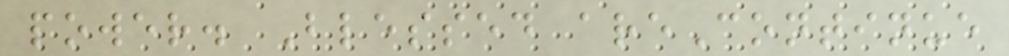power. Blessed areContinue
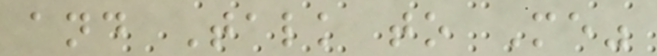and Talk to Me"
